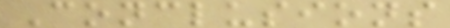Conclusions
